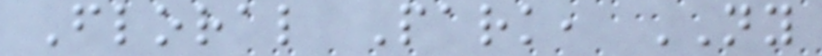Floral Park, NY
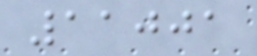11001
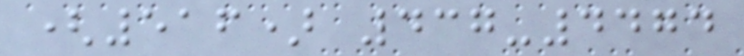(516) 437-4474
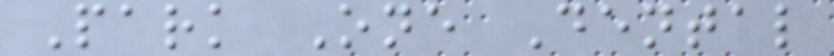Park One Dental
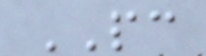PC
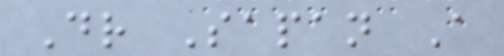Dr Sapan A
